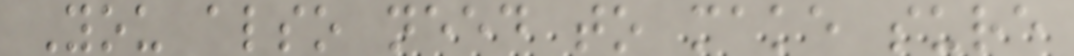You also need to make sure
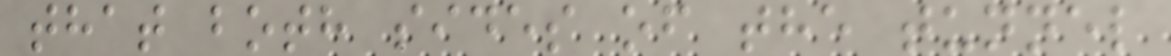that both sides of the tunnel
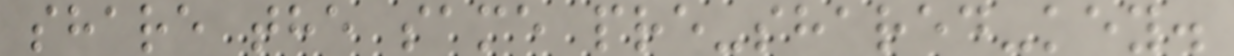share the same pre-shared-key.
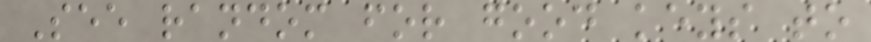See random for good keys to
